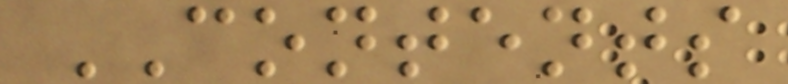CONTENTS
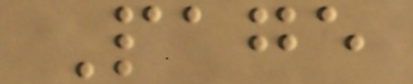Page
